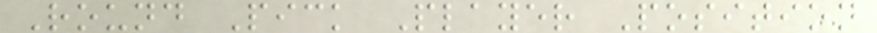Round Pick Player Position
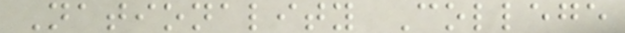Nationality College
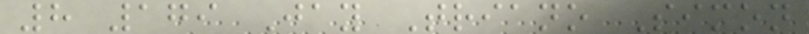8 179 Jay Triano Simon
